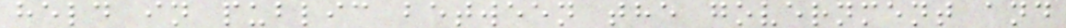held in public between the government and
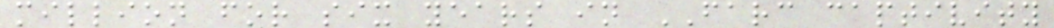million for six years in FARC captivity
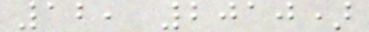12, 2010)
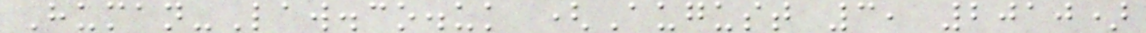Human-Law.co.uk (August 3, 2010)
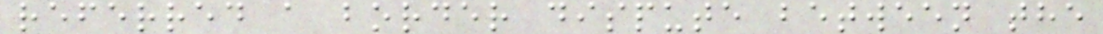referred a border dispute between the
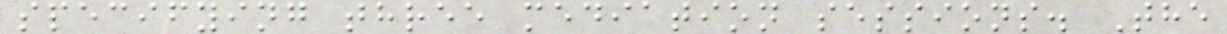specifying three mediation sessions. The
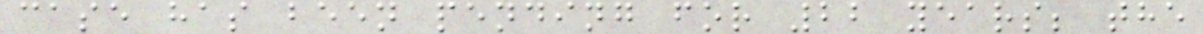case has been pending for 22 years; the
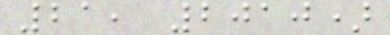21, 2010)
